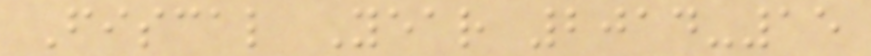Fiscal Year 2014-15
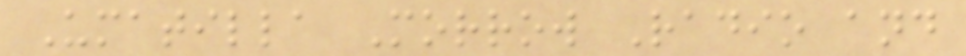Umatilla Morrow Radio and
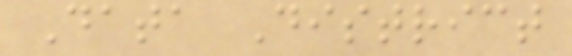Data District
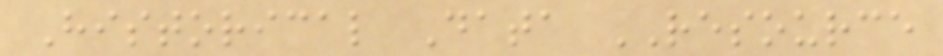Historical Data RESOURCE
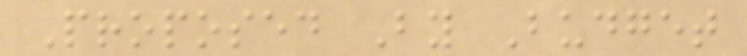Proposed By Budget
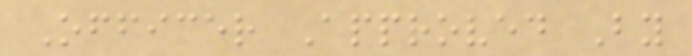Officer Approved By
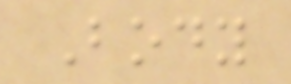Body
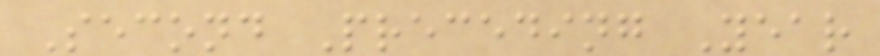Second Preceding Year
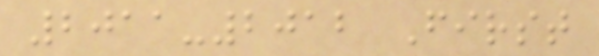2011-2012 First
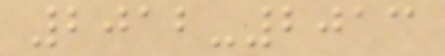2012-2013
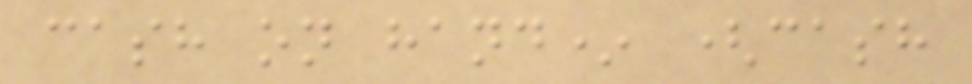cash on hand* (cash
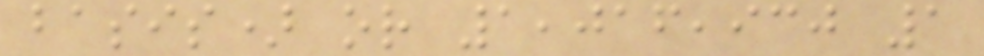basis) or 1,016,930 1
